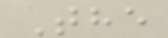The
